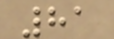81
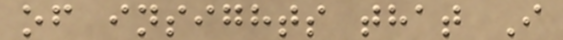of insights that I
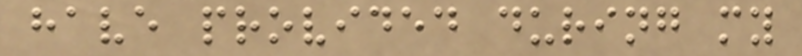have provided during my
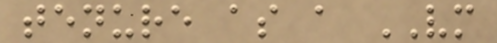tenure as a VM
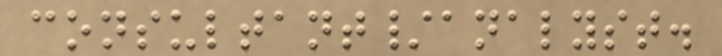consultant/analyst.
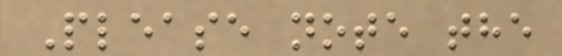Please note the
